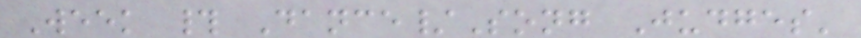Week # Dance/Song Judges'
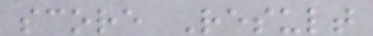score Result
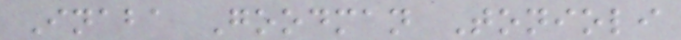Inaba Goodman Tonioli
